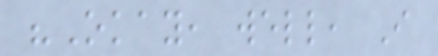"Okay, well, I
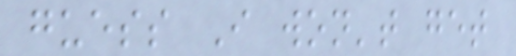guess I won't get
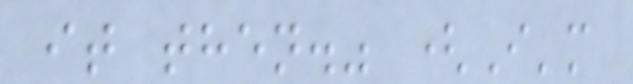it then." (I'm
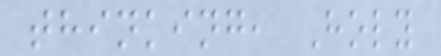thinking, Holy
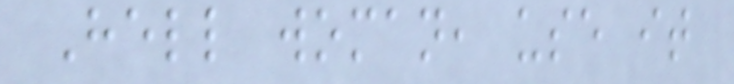Hell woman, use it
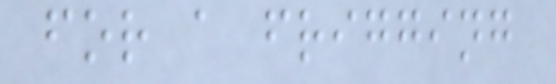for a frigging
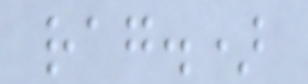rag.)
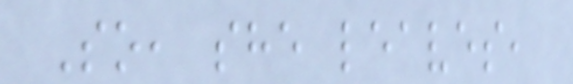So, she leaves,
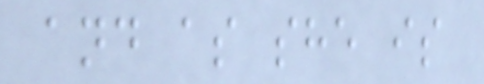and as she is
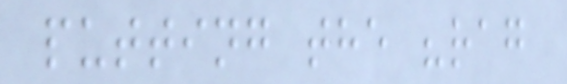putting the "rag
